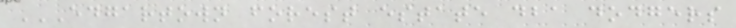EDGARTOWN FOREST ESTATE DBA DODGERS
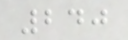240
